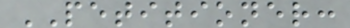PETITIONER:
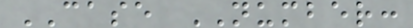CASE NUMBER:
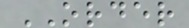ORDER
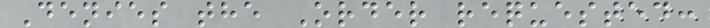Denies the Order requested:
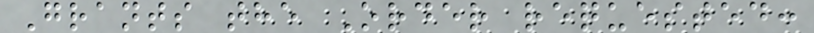Grants the Order requested:
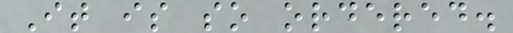It is so ordered.
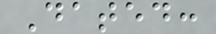Dated:
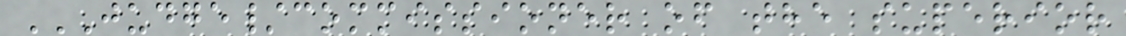JUDGE/COMMISSIONER OF THE SUPERIOR
